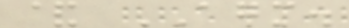& AGM.
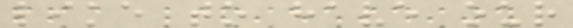like to have our
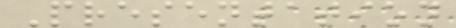Presentation
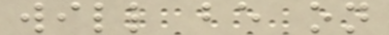will be on
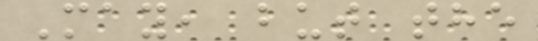May, but the
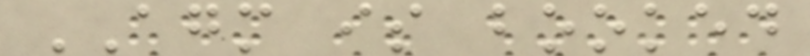AGM is booked
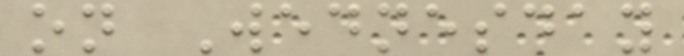on Wednesday
